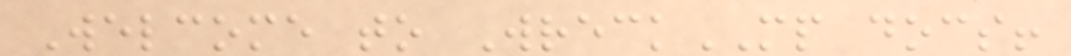Welcome to WreckMP docs!
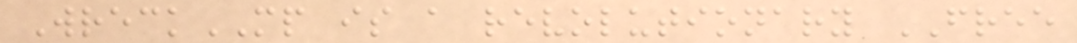WreckMP is a revolutionary FREE
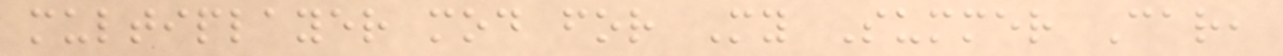multiplayer mod for My Summer Car,
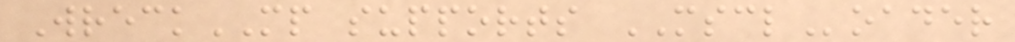WreckMP supports MSCLoader
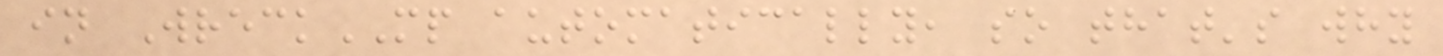in WreckMP automatically, so that's why
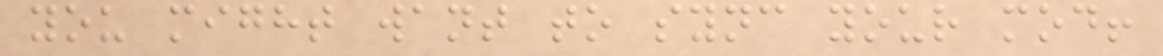you might want to sync your mod!
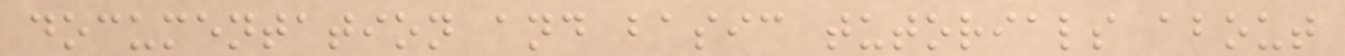documentation and basic tutorials about
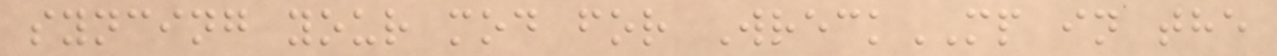syncing your mod for WreckMP in the
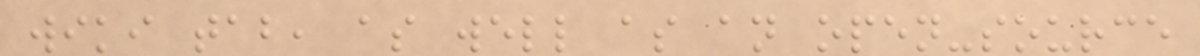wiki tab, as well as an open-source
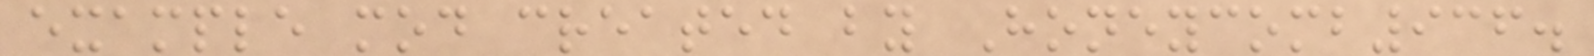example mod created by Honeycomb936.
